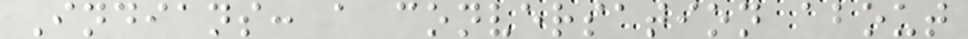Indians: a conversation about
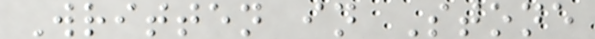Written in Stone
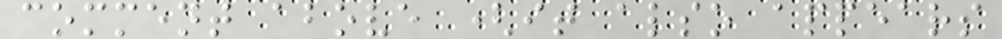comment above (it also appears
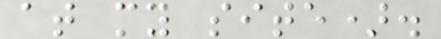at my site).
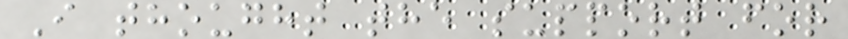I thought the support for
